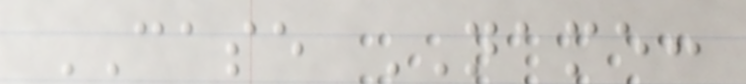CASE NAME:
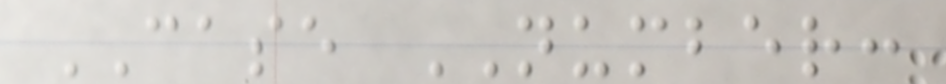CASE NUMBER:
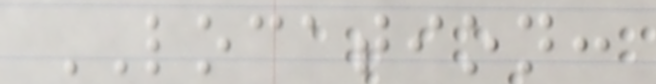LOCATION:
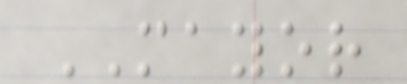MAYOR
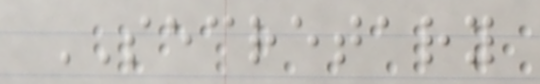SECRETARY
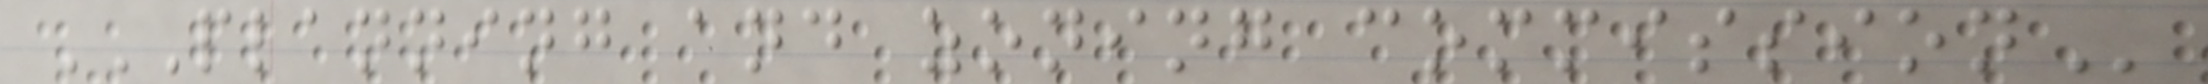PLANNING AND ZONING COMMISSION
